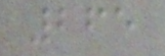265
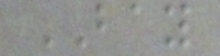BAY
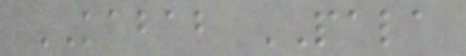KABAB PALA
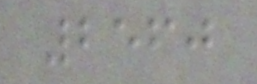2560
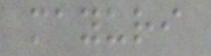mayuri
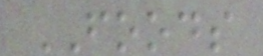FOODS
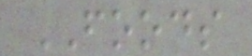FOODS
